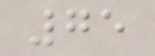75
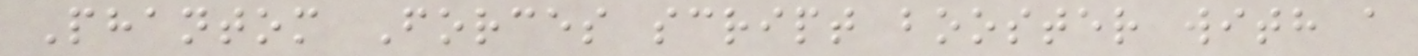Phantom Forces script booster with a
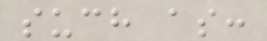such as:
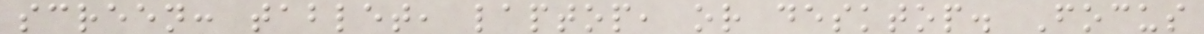screen: tablet, laptop, or desktop. Focus
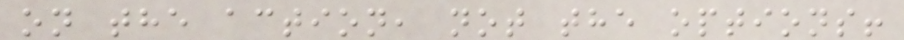on the action, not the options!
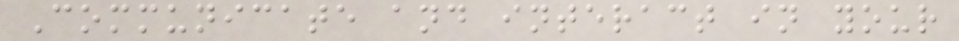Communicate and interact in your
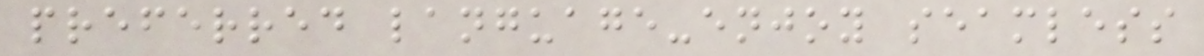preferred language-enjoy seamless
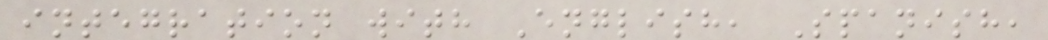integration with English, Spanish,
